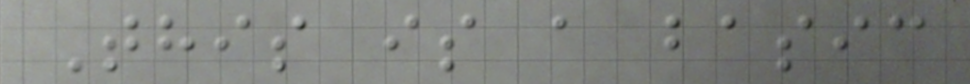This is a basic
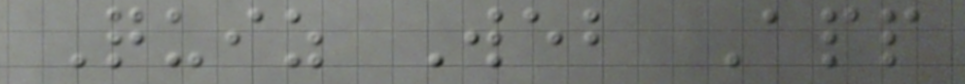Quiz Web App
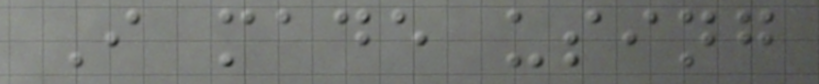I made using
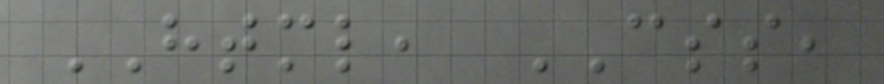HTML, CSS,
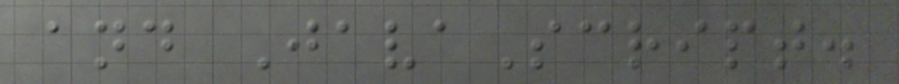and JavaScript.
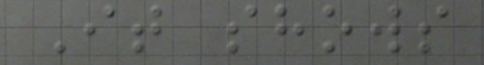It shows
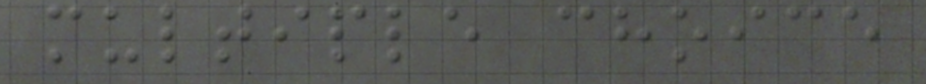multiple choice
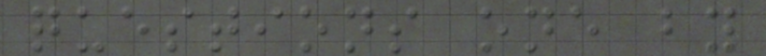questions one by
